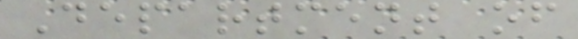Department of
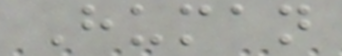Human
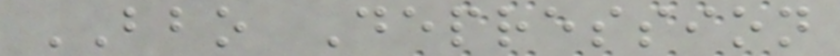BBO Depression
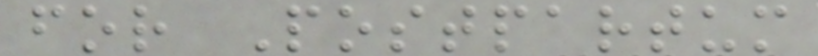for Postpartum
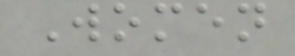Women
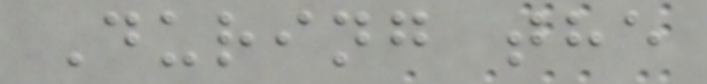During the
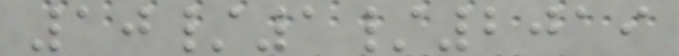10/1/2019
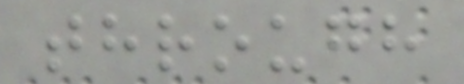through
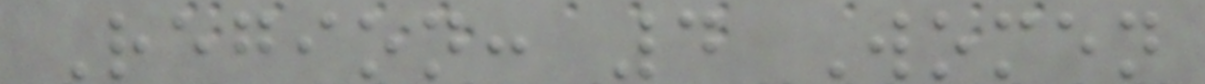Region: 4 Women
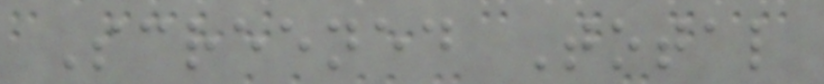Screened Total
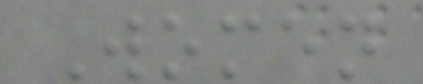Women
